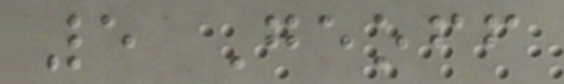5 Geoff
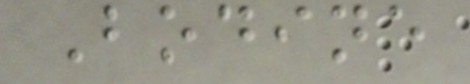Bodine
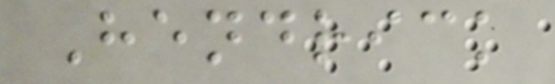Hendrick
